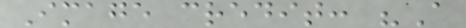Image credit: "A
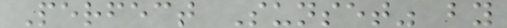Perfect Sunset" by
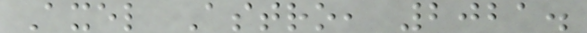Axel Astro, 2021.
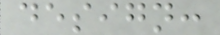design:
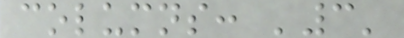columns: '3'
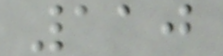110
